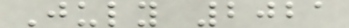July 2021
